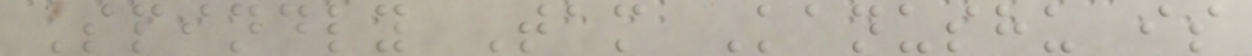Spindly Tam Kanushu is
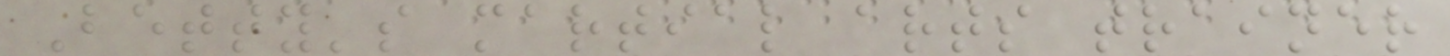Betty's martial arts trainer
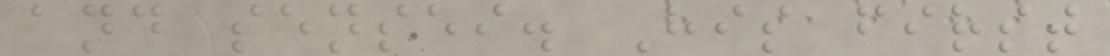and sensei. His first
